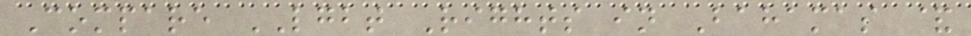Compare LGBT Rights in Bahamas &
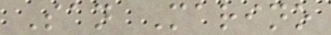San Marino
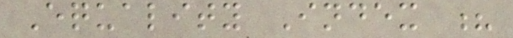Equality Index ?
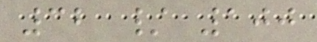32 / 100
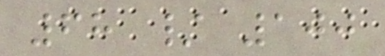68 / 100
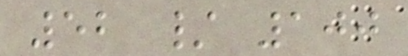52 / 100
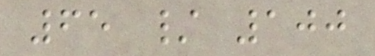65 / 100
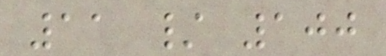11 / 100
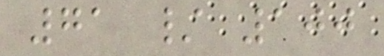71 / 100
